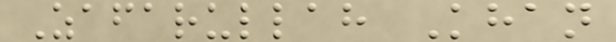Zafarullah Khan
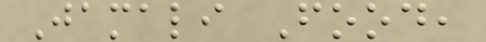Jamali Food,
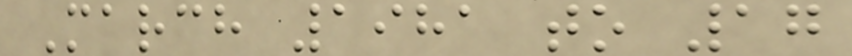March 1981 to 17
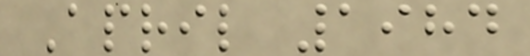April 1984
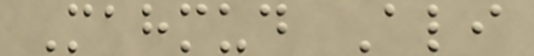Mahmud Ali
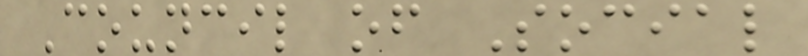Council of Social
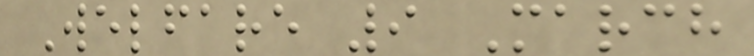Welfare 9 March
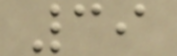39
